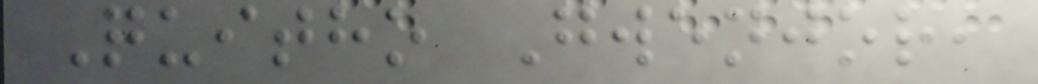Quitho Gwenjor,
